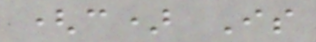(c) Is
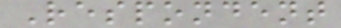Respondent
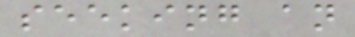seeking an
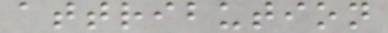attribution
